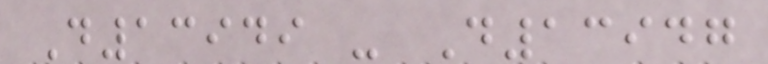D13949 - D13947
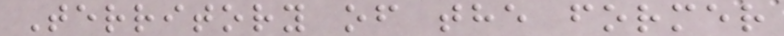Territory of the former
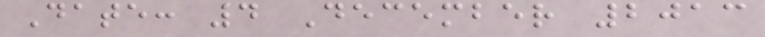Date: 4 December 2013
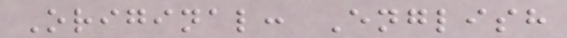Original: English
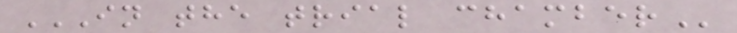IN THE TRIAL CHAMBER
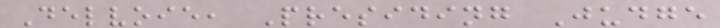Delvoie, Presiding Judge
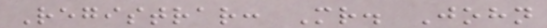Registrar: Mr. John
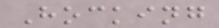Hocking
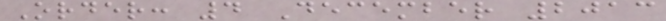Order: 4 December 2013
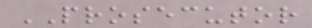PROSECUTOR
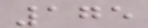175
